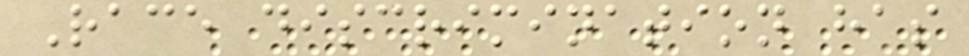Race discrimination has
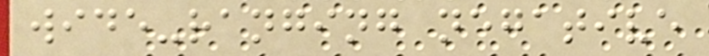wide-ranging negative
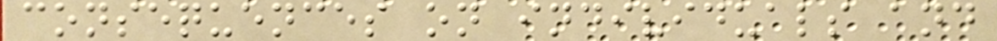consequences on individuals and
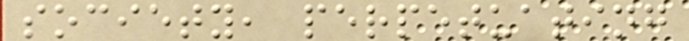society, perpetuating
